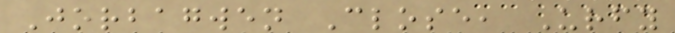Jorbagwen Close, Urfy
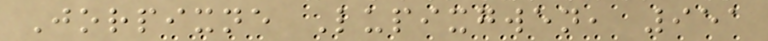Jorpixne Lupixgwen, 951
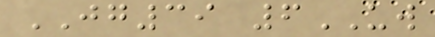JG39 6UW
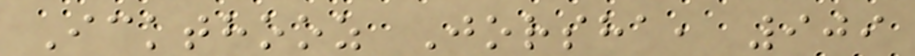Ickthooz Jorsha, 909
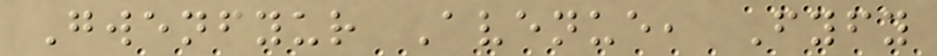Gwenfyur Avenue, Fyfy
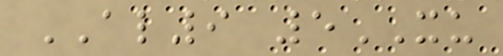AL9 5XU
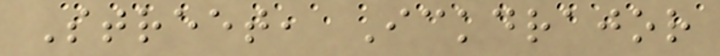Street, Ickdrajor
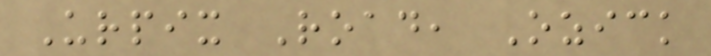Urpix Road, Ozick
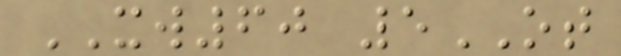XW60 5OT
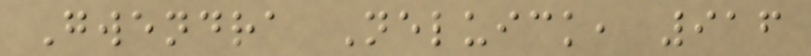Gwendra Neluick, 916
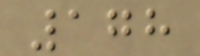178
